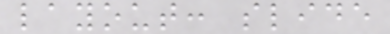layout: slide
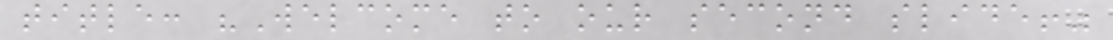title: "Welcome to our second slide!"
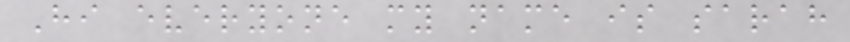Hi everyone my name is sarah
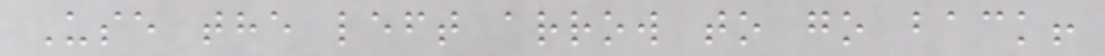Use the left arrow to go back!
